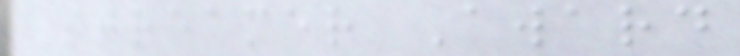Streamer Award
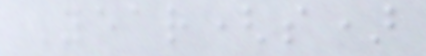Year(s)
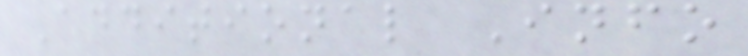Additional Info
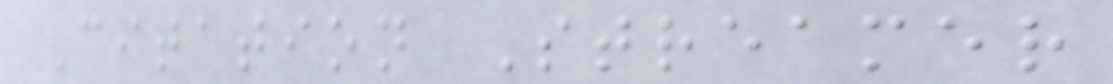Citation Streamer
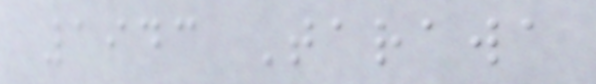1943 Tarawa
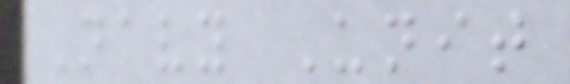Navy Unit
